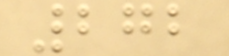272
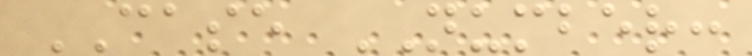CASE NUMBER:
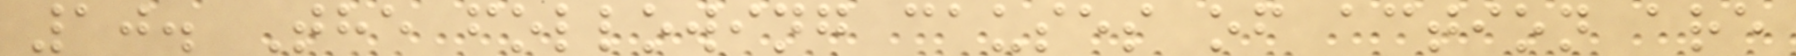10. The following causes of action are
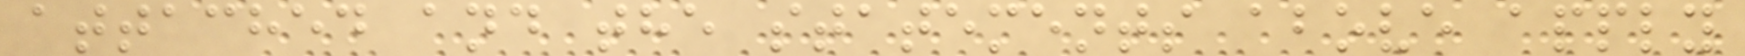attached and the statements above apply
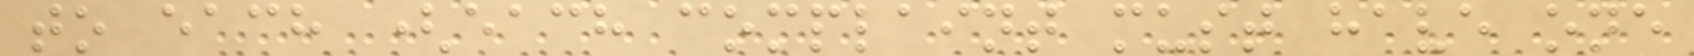to each (each complaint must have one
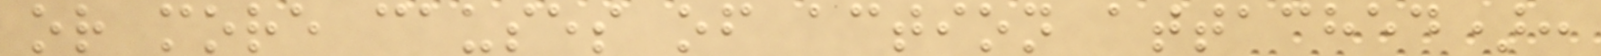or more causes of action attached):
